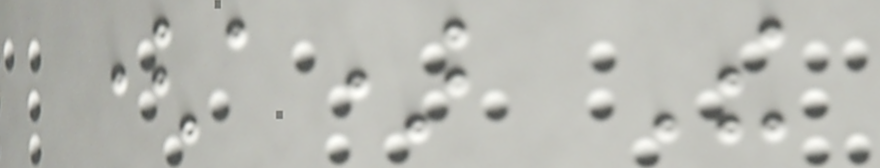(a) The
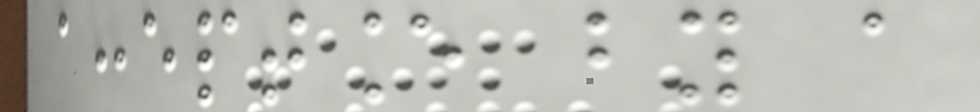acceptance by a
